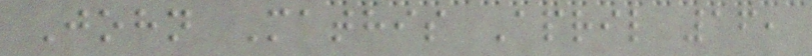John Mathis April 16,
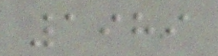1989
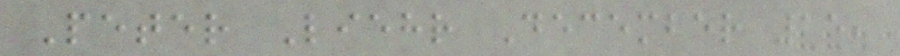Peter Liehr December 15,
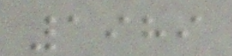1989
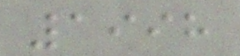1998
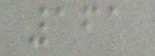161
